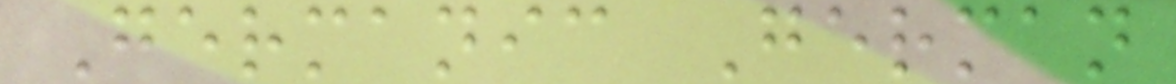Germanic German
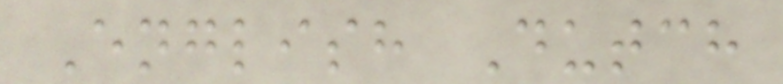English Dutch
